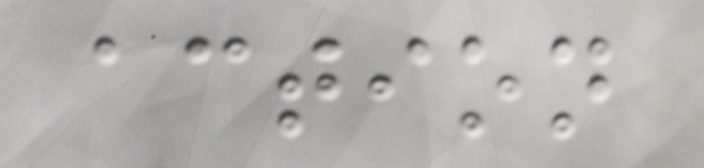action
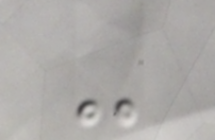-
